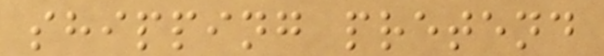shipping pretend
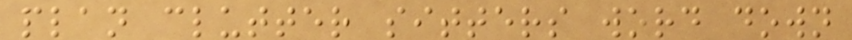plan clutter sitters word down
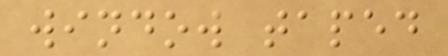window taped
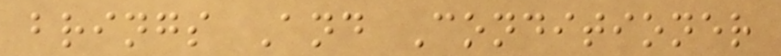brings And Conditioner
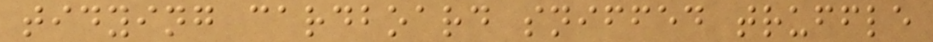tidying cardboard sniffed truffle
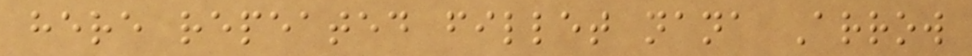here repeated fillet nana Arrow
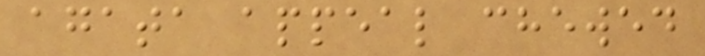agata appeal chewed
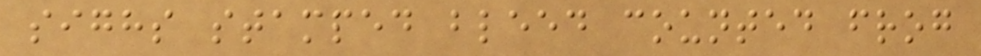sighs stamped bleed counted frog
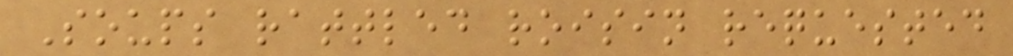Soups rattled roisin requested
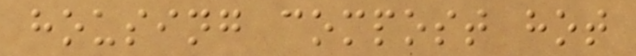housing compost hot
